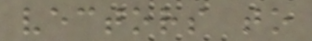vectors to
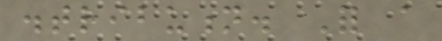distribution. For a
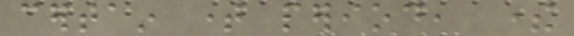certain time period, there
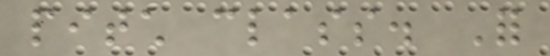pitch class. For
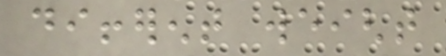different weight
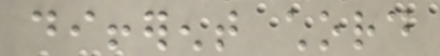different chord
